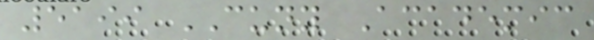5199 CUNY Academic
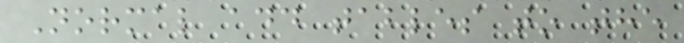Normal add tables to the
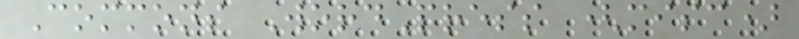Commons WordPress (misc)
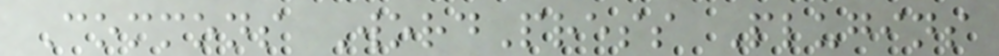Commons WordPress Plugins
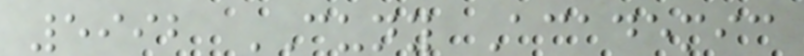5992 CUNY Academic
